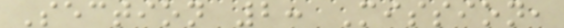Section 2: Mission,
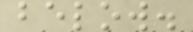below.
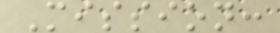Mission:
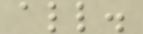all.
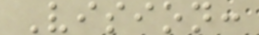Vision:
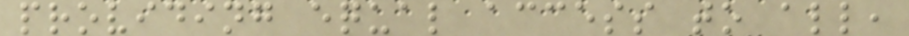providing equal access to all,
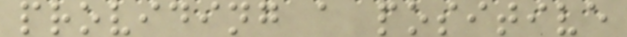providing a positive
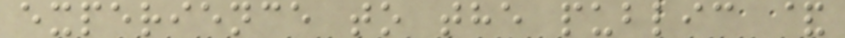experience to the public &
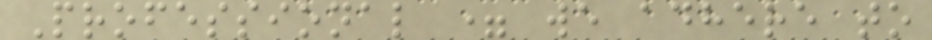Professional = we adhere to
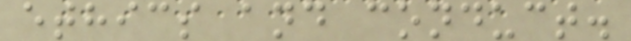ethics and conduct.
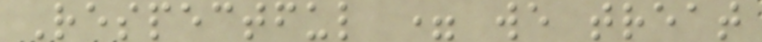Respectful = we treat
